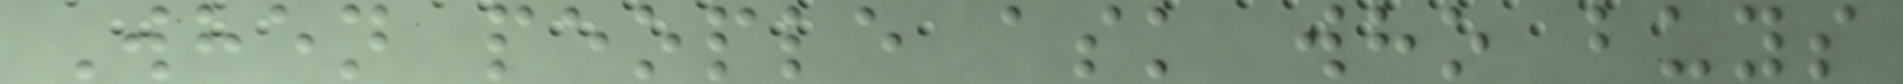When people ask who buys
